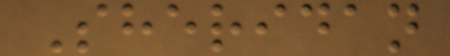Sheridan
